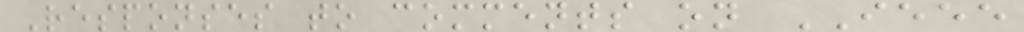Responses to comments on IEEE
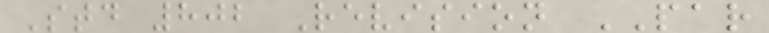Std 802 Revision PAR
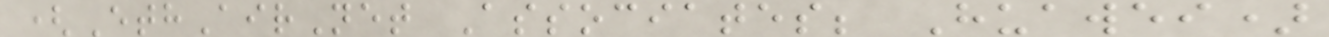(EthAirNet Associates; Huawei)
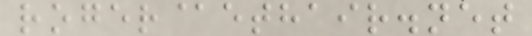roger@ethair.net
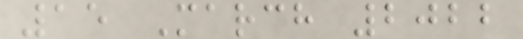15 March 2022
